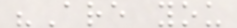"Are you
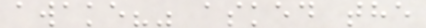awake?" asked the
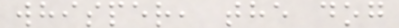whisper, the dog
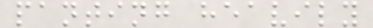panting heavily
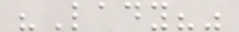"Lady?"
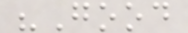"Good
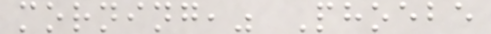morning," Phoebe
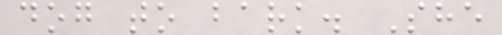dog to bark. She
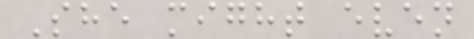She might even
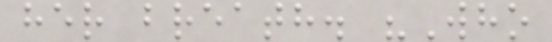her breath. "Who
